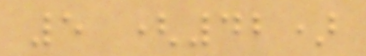5 (42)
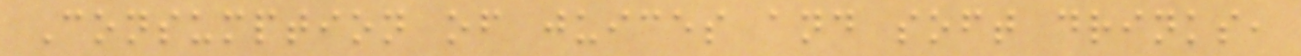Consumption of juices and soft drinks,
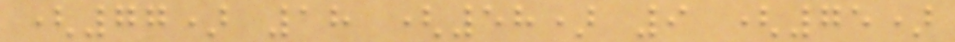(77) 18 (58) 9 (75)
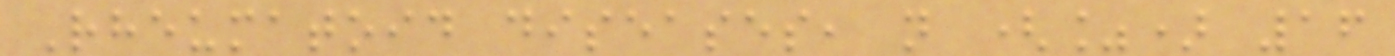Rheumatoid diseases, n (%) 16
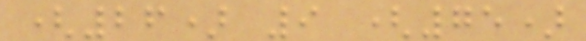(26) 9 (75)
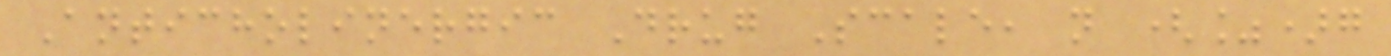Anticholinergic Drug Scale, n (%)g
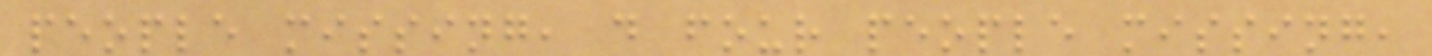people missing, d four people missing,
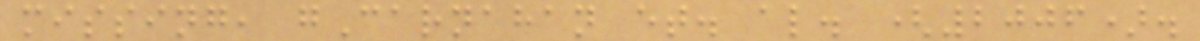missing, gCarnahan et. al. (2006).
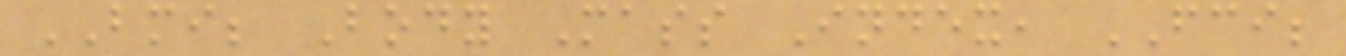BMI; Body Mass Index, FCI;
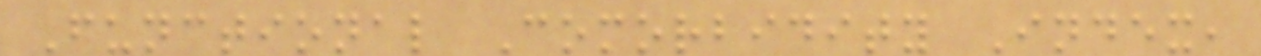Functional Comorbidity Index,
